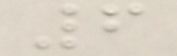6
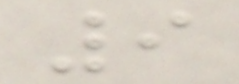9
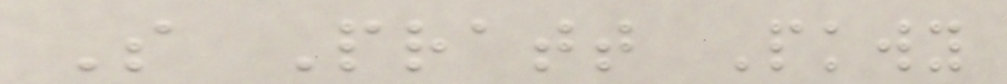S Pratt Pkwy
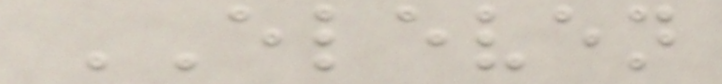ELEVEN
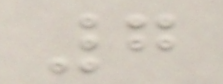7
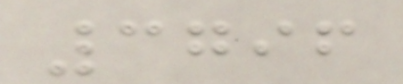3796
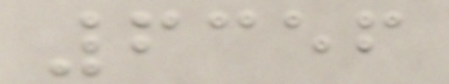6356
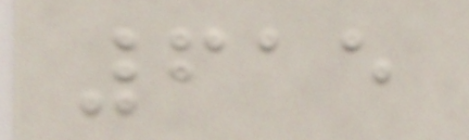615
